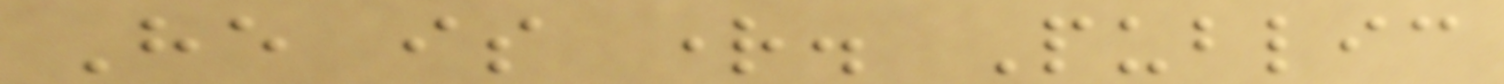He is right. Public
